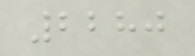2280
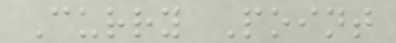Curry Point
